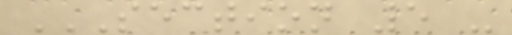SECTION 5 -
